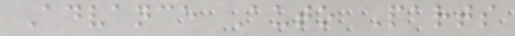Advance Auto Parts
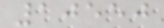10550
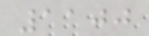1100
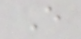E
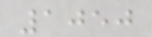1050
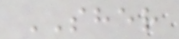SHER
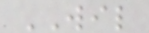WIL
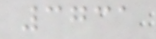3731
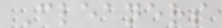Cleaners
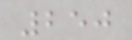250
